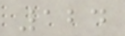124
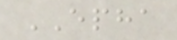EPHA
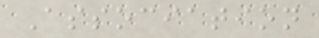Association
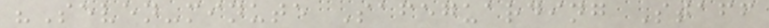"Seven-minute Safeguarding Staff
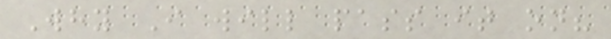Why I will pass it on?
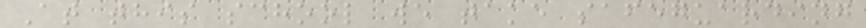At this school we take safeguarding
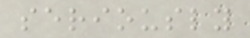seriously
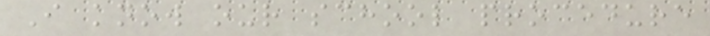I know our school procedure
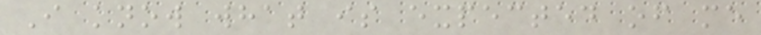I know what is expected of me
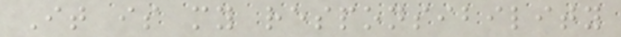It is my responsibility
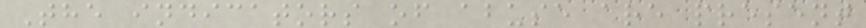The indicators of abuse are present
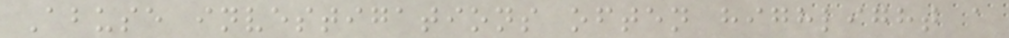Abuse investigations often highlight a
